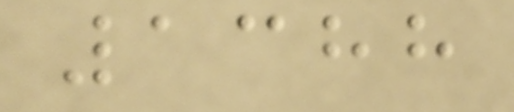1388
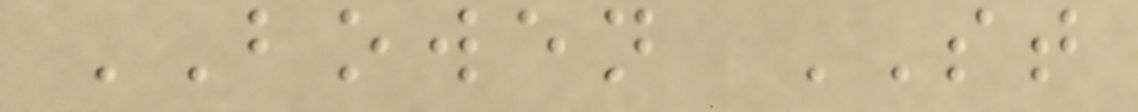BOWEN ST
